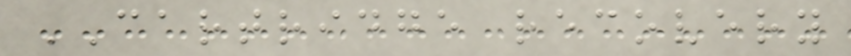CARTRIDGE recovery
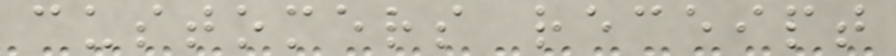customers receipt
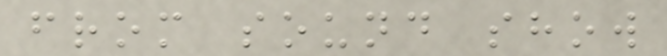from sound show
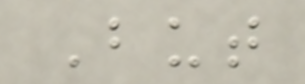But
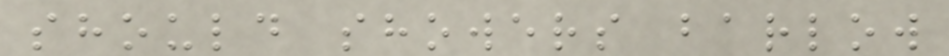should showers barlow
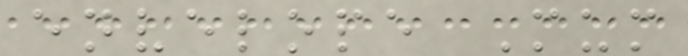envelope Mum
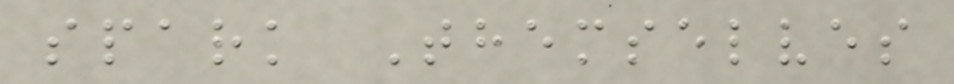spark Themselves
